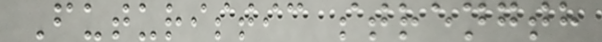Futuristic strength
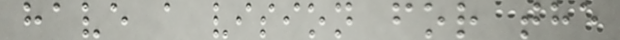have a vision for the
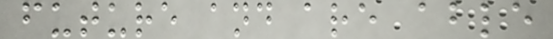future and are able
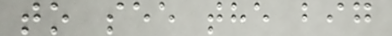to see the big
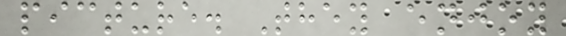picture. They enjoy
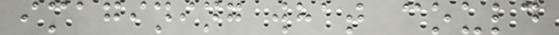imagining what could
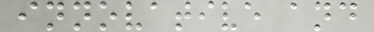innovative and
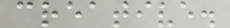creative.
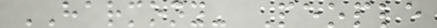HARMONY- People
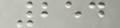254
